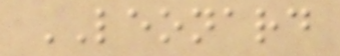LEONARD
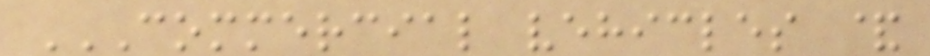COMMERCIAL VEHICLES &
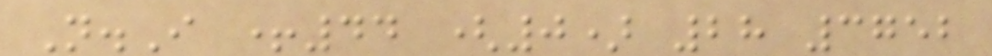N.I +44 (0) 28 3752
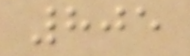805
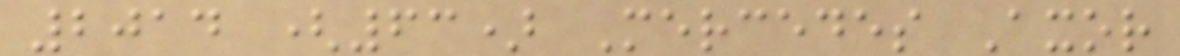2014 (63) Mercedes Axor
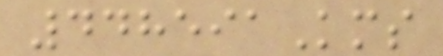448591Kms
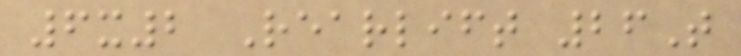6x2 Rearlift 26T
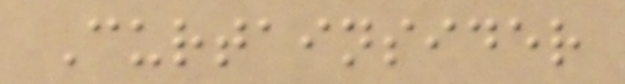Curtainsider
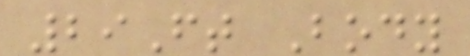29Ft Body
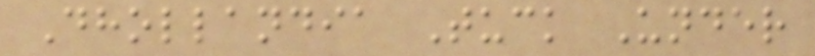Dhollandia Tuck Under
